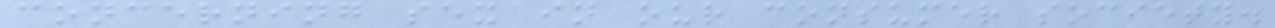concerning sex in our consumer society.
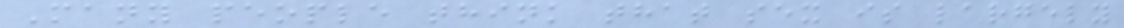Many people think that sex is largely
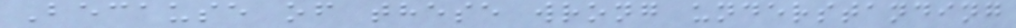Because of these wrong understanding
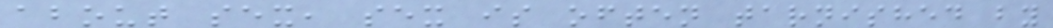about sex, sex is often tarnished by
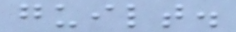guilt.
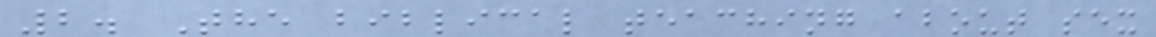2. The biblical teaching about sex
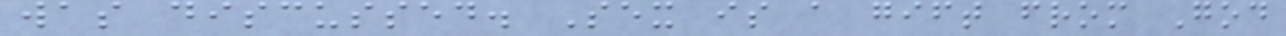was discussed. Sex is a gift from God
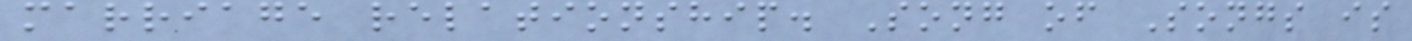marriage relationship. Song of Songs is
